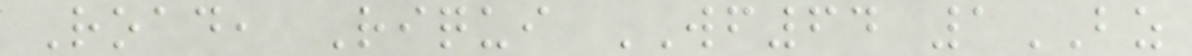Road, Riqui WF64 1BZ
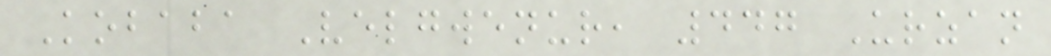Kobaba Velgwenur, 447 Urzan
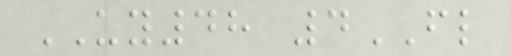UY48 4FL
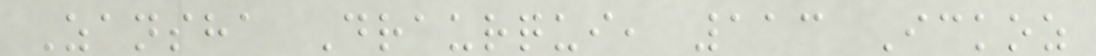Zansha Draurqui, 113 Ickoz
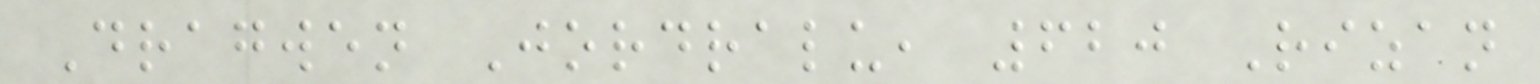Dragwen Jordralu, 620 Rizan
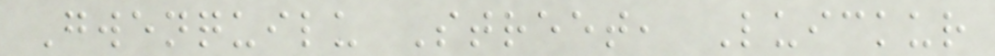Gwenquilu Street, Luickur
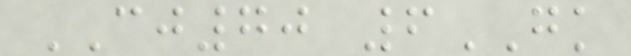CJ70 6GK
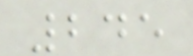245
